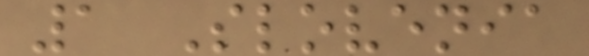1 Slovenia
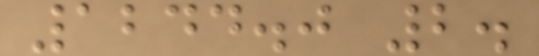1244.0 2.
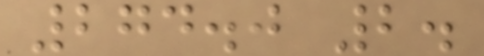274.0 2.
